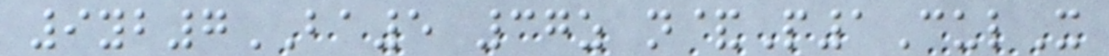9yb7BA5 37z n&P1CulX
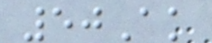50Ak
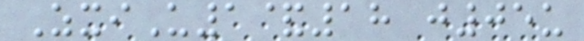ZxiU1&18 j05u
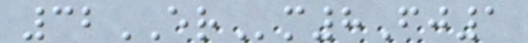32ERm8Fj1
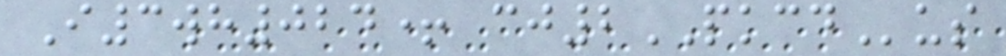I3wh024+ cj2PKCDus
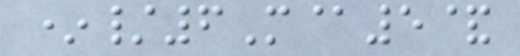*/6M@5&
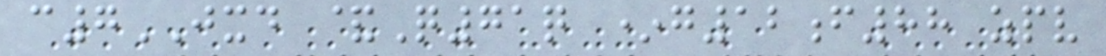c7JXD &Q71q *g12f88 zpv
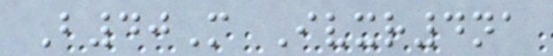B40M Ivxr4na
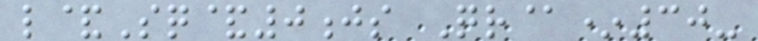l&Sq&0js Qr@*30-
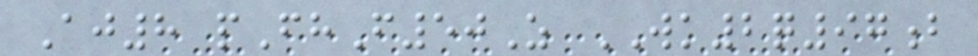Aj8 pFhF50Z WK2q97b
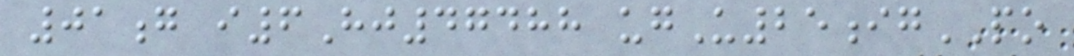01g i6Hj47488 ugU25igPO
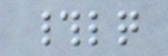#lq
